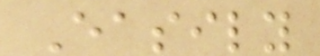Easily
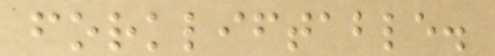forkliftable.
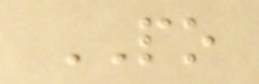PO
